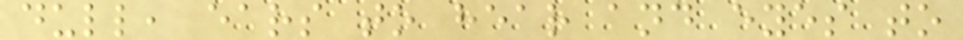dull, ears to hear and eyes to
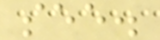see.
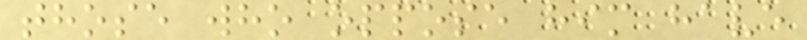those who oppose him have
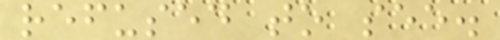refused to see.
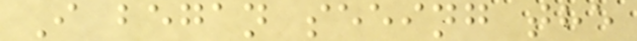I began seeing the
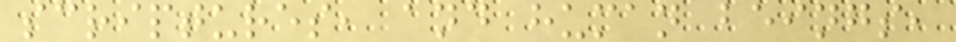scriptures, and human beings,
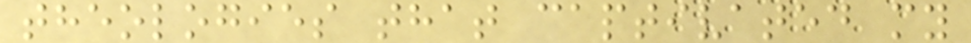theologies that captivated my
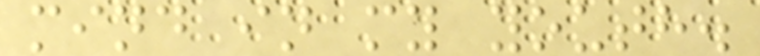mind in my youth.
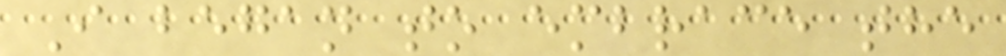I began to embrace the
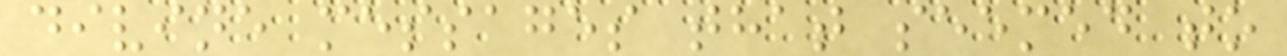divine messages that seemed to
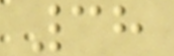38
